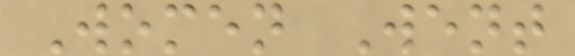Women Went
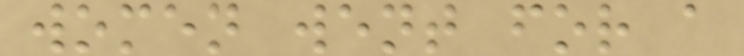women went for a
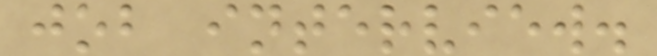job interview.
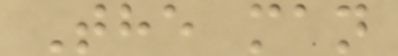The man
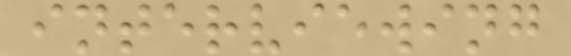interviewing
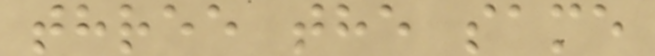three the same
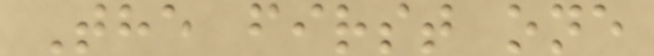The first one
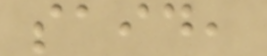said,
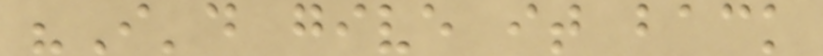"I'd give it back
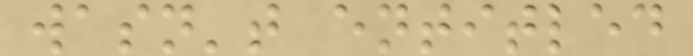wasn't entitled
